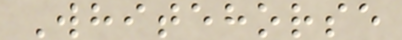Whitehorse
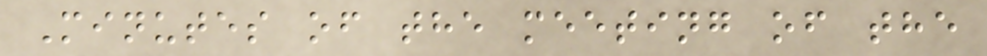Minutes of the meeting of the
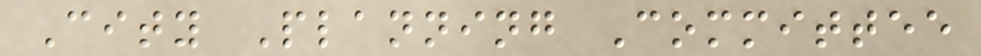City Planning Committee
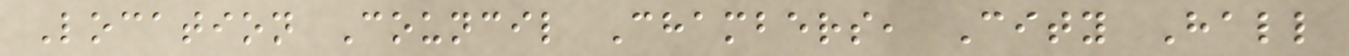Location Council Chambers, City Hall
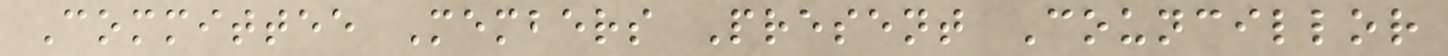Committee Members Present Councillor
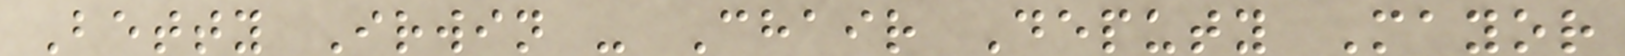Betty Irwin - Chair Deputy Mayor
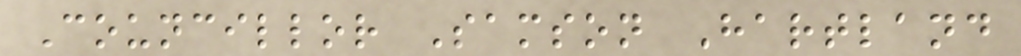Councillor Samson Hartland
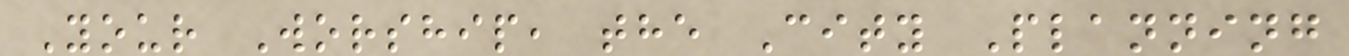Your Worship, the City Planning
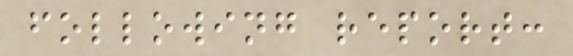following report:
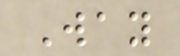Way
